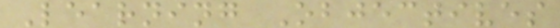Learning Objectives
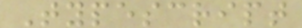Typescript
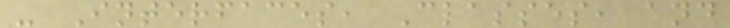- Interfaces, Classes, and
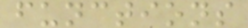functions
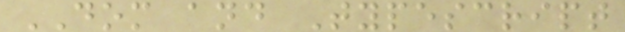DOM and Typescript
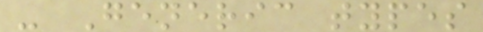- Generic types
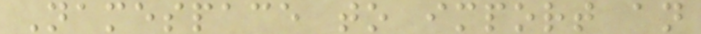Namespace to import an
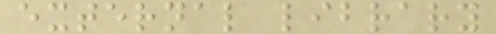external library
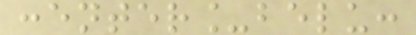:enter_belu:
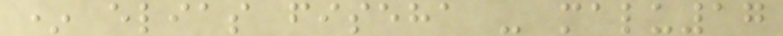* elias fiseha - malu17
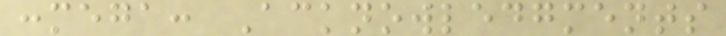:mega: Acknowledgments
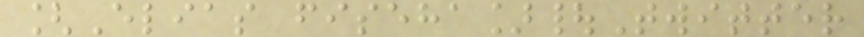[Elias fiseha]|Twitter
